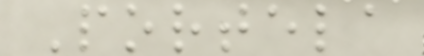Portela
